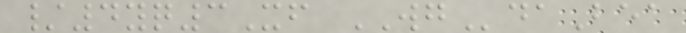/4yq3Xf WGdaBea
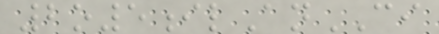2o5ilAnCI
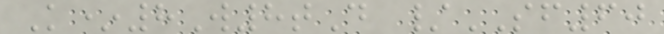K*8W8tD /SF60
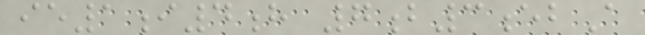ie1i4h 7b3ebA
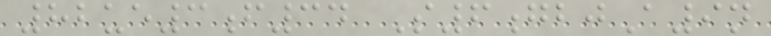82ue3f34 S6gbjA9n
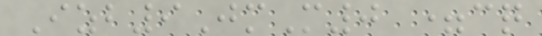Izb9JmM0 =cq
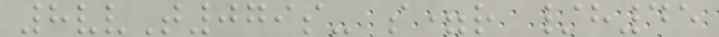8vvT079s- s=r /h45
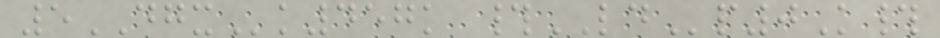5DGXk457k #LDp0K#
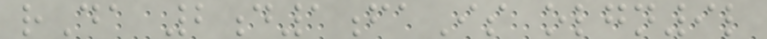rDa 2d1faIs olgn9l
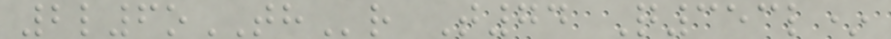2l6oTHr T74 Q353l*
